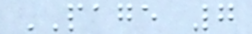PAGE 7
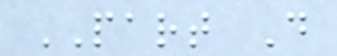PART D
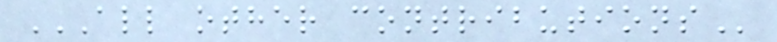ALL OTHER CONTRIBUTIONS
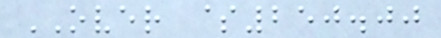OVER $250.00
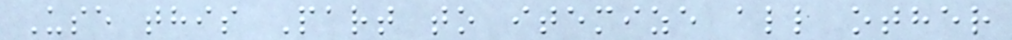Use this Part to itemize all other
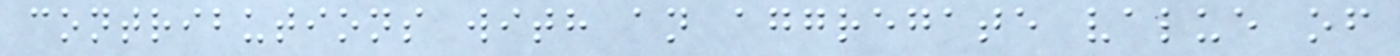contributions with an aggregate value of
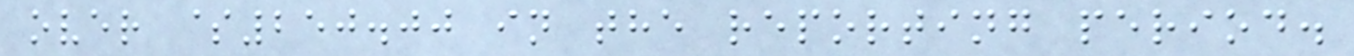over $250.00 in the reporting period.
